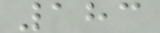183
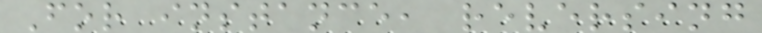For instance, reversing
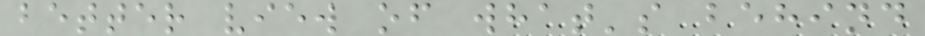better view of what's behind
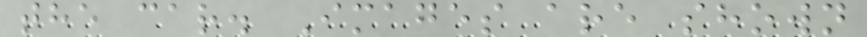the car. Images are shown
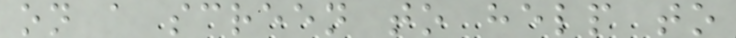on a screen to help to
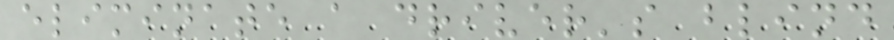eliminate a driver's blind
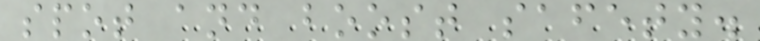spot and boost safety.
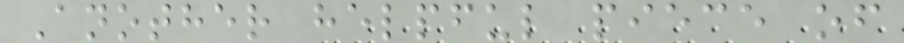Another helpful piece of
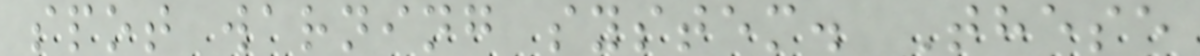spot warning system. These
